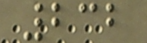232
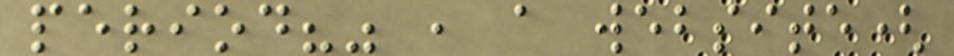period?" , a website(
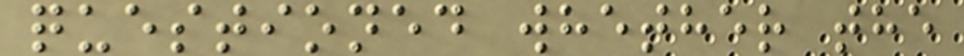questioned whether the
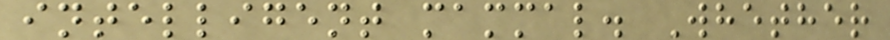intelligent mammal. Whether
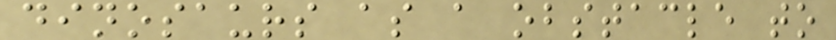dinosaurs as a obstacle to
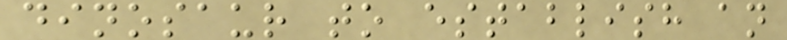dinosaur to establish an
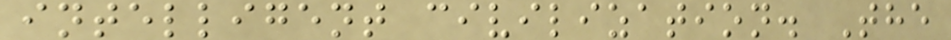intelligent civilization. The
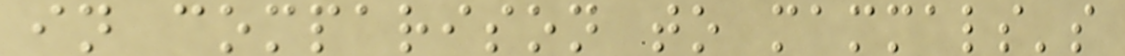in comparison to mammals's
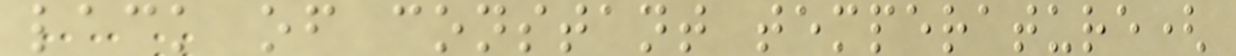lack of constant temperature(
